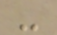-
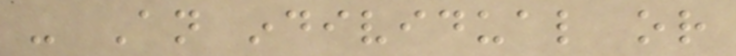- An individual or
